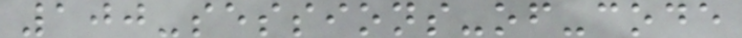100-sessions-of-code
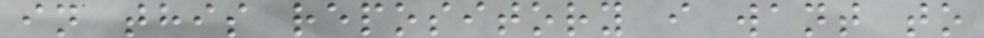in this repository i want to
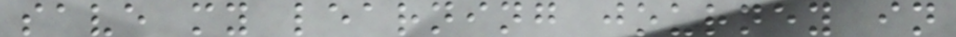save my learning journey in
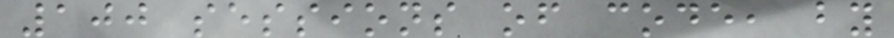100 sessions of code, by
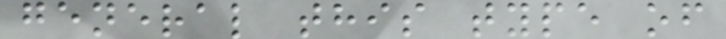general this type of
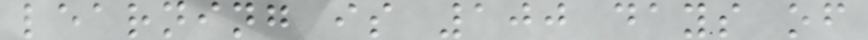learning is 100 days of
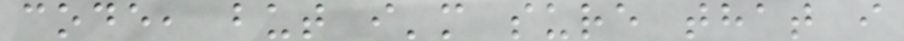code, but i'm sure that i
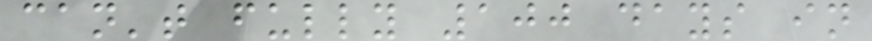can't fully 100 days in
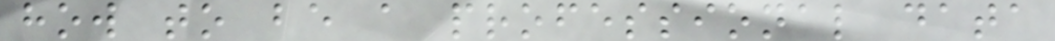how to be a professional data
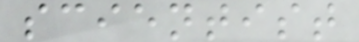scientist
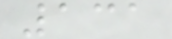131
